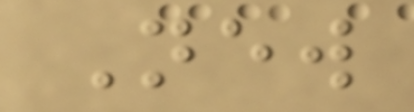New
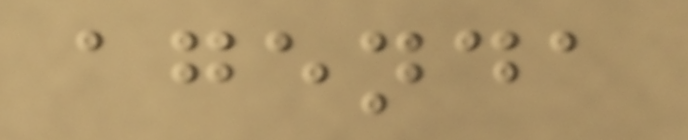agenda
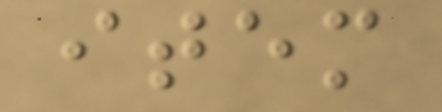item
